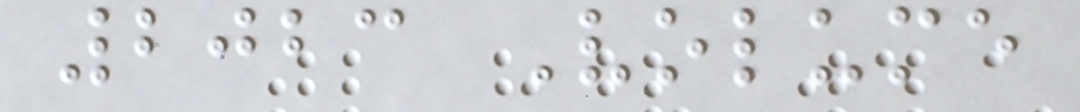2023 Volume
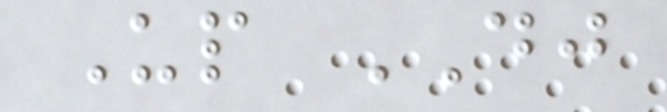Up DJ
